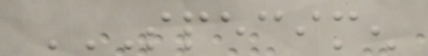SPECIMEN
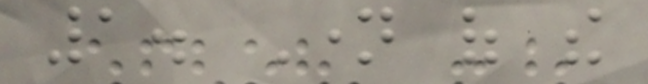1. Name of the
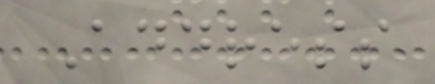Address
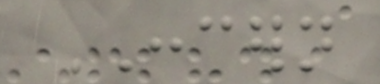CONCERN
